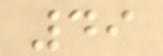49
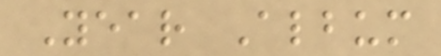Year Album
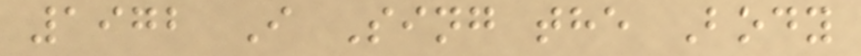1972 I Sing the Body
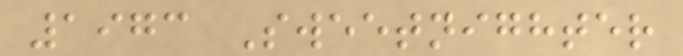1973 Sweetnighter
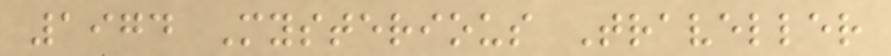1974 Mysterious Traveller
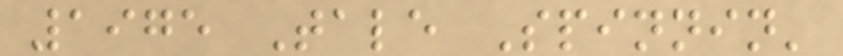1975 Tale Spinnin'
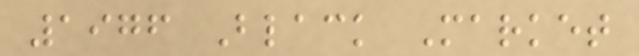1976 Black Market
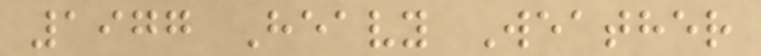1977 Heavy Weather
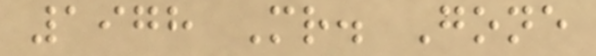1978 Mr. Gone
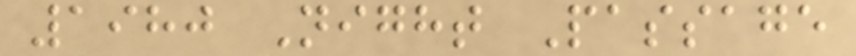1980 Night Passage
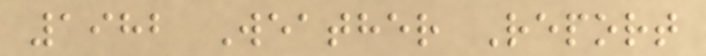1982 Weather Report
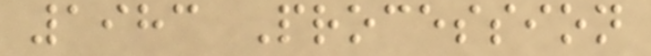1983 Procession
